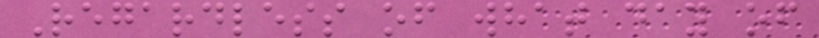Regardless of what day of
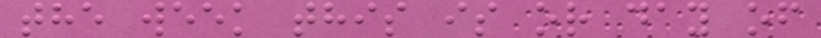the week this is or day of
